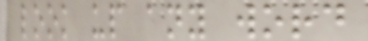look up any word
